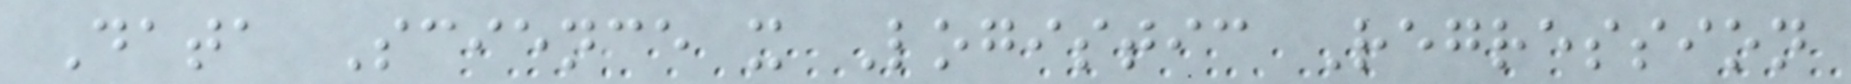Data Science x Logistic Regression
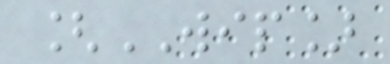[WIP]
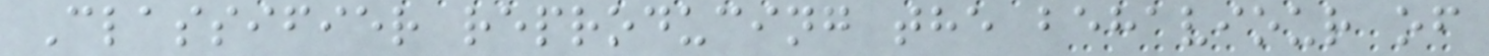Classifier reproducing the behaviour of
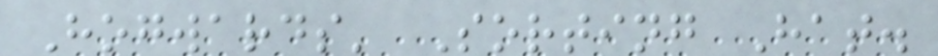Hogwards' Sorting Hat.
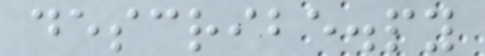describe.py
